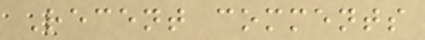Recent comments
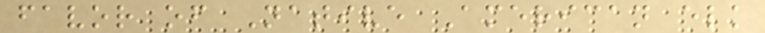favor of Native American elk
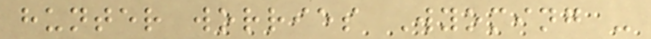hunter worries Wyoming -
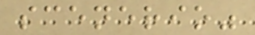scenerio"
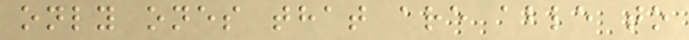only ones that are able to
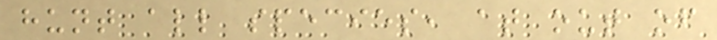hunt all species, at out of
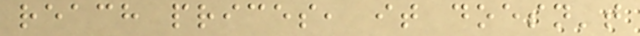reach prices, it doesn't
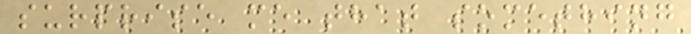surprise me that something
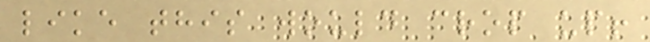like this would crop up!
